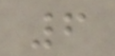6
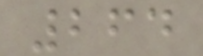264
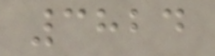3824
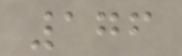176
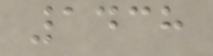1438
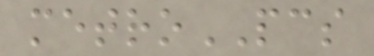metroPCS
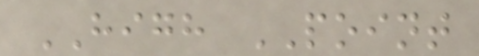HIGH POINT
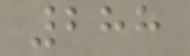288
